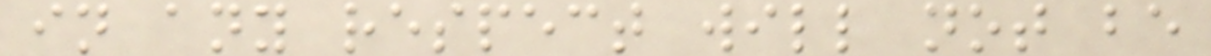in any respect will not be
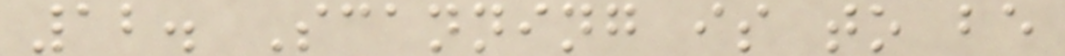12. Scanning is to be
